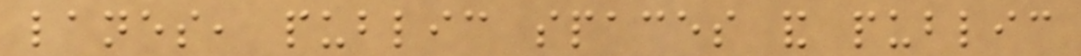lanes, public spaces and public
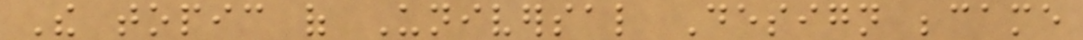The topic of Universal Design became
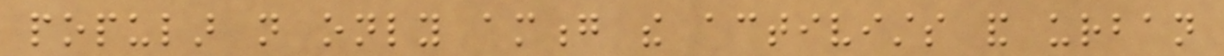popular not only among the activists and urban
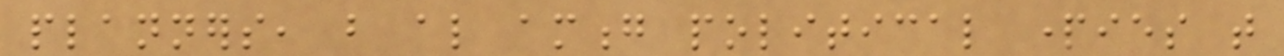planners, but also among political parties that
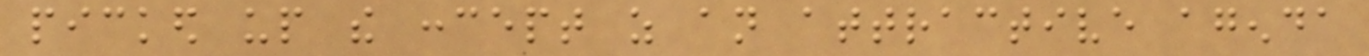picked up the concept as an attractive agenda
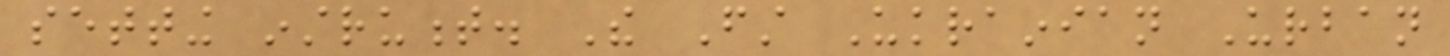setting instrument. The First Ukrainian Urban
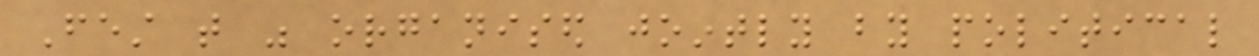Fest that was organised jointly by political
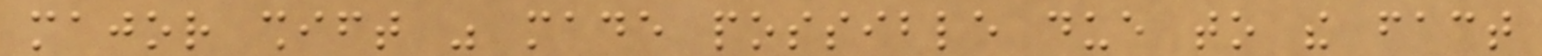major shift was made possible due to the fact
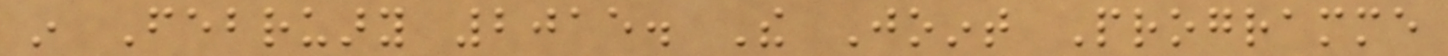in February 2015. The Joint Programme
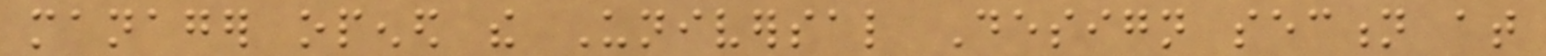manager opened the Universal Design section at
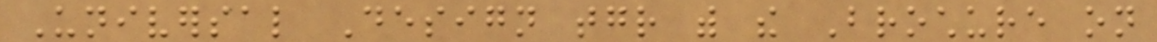Universal Design together with the Brochure on
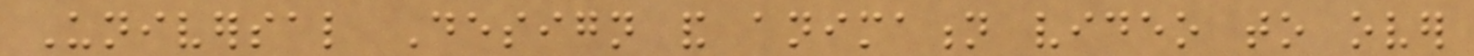Universal Design and animation video to over
